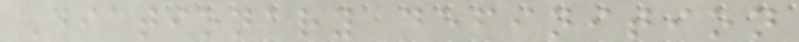Dictionary definition
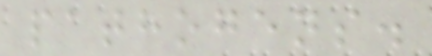pathogens.
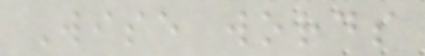Wise words
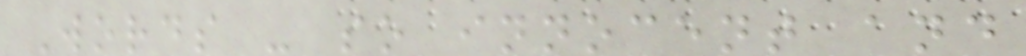Words - so innocent and
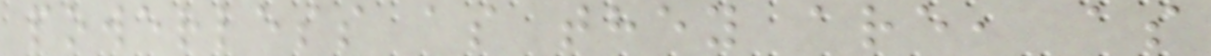powerless as they are, as
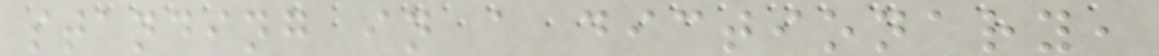standing in a dictionary,
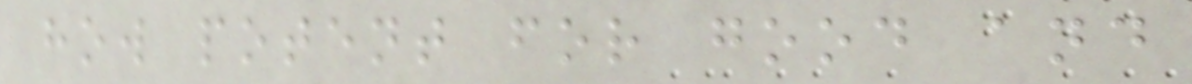how potent for good and
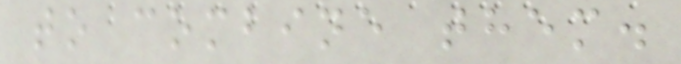to combine them.
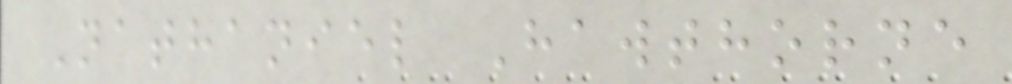Nathaniel Hawthorne
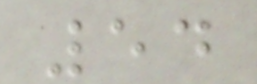54
